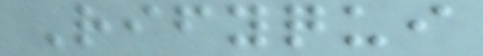Rifyqui
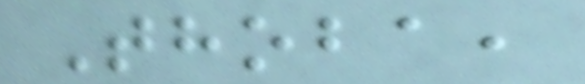Thoba,
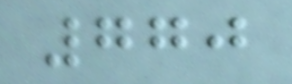770
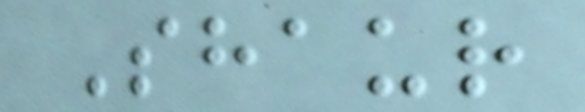Shaur
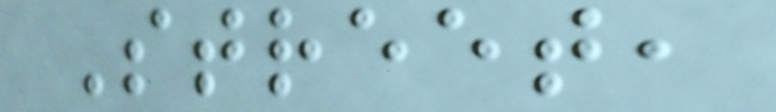Street,
